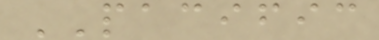PACIFIC
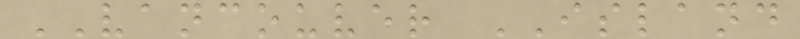VANCOUVER ISLAND
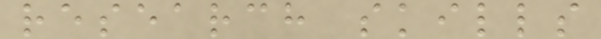research skills
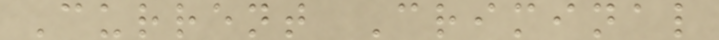Current Criminal
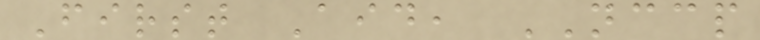First Aid, NCCP
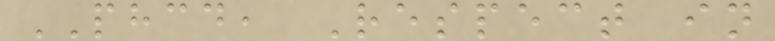PHCD, Respect in
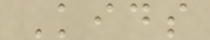Kids
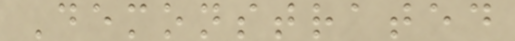Demonstrated
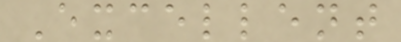Excellent
